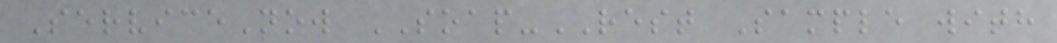ServiceNow SOAP-REST Sample with
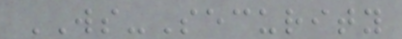WS-Security
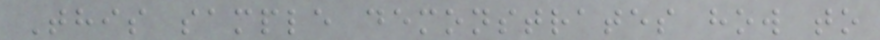This sample demonstrates how to
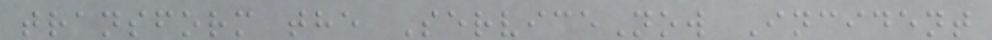transform the ServiceNow Incident
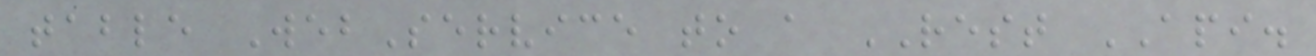table WebService to a REST API.
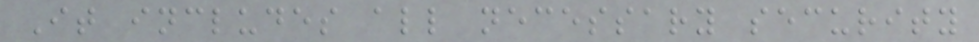It includes all necessary security
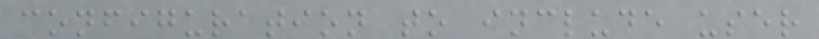configuration to include user
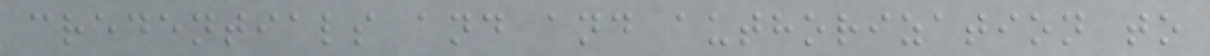credentials and and authorization to
